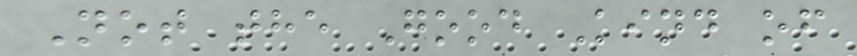Not the Good Kind of
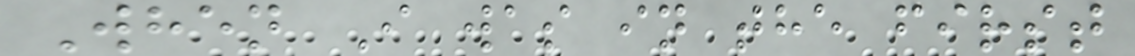When I was in the first
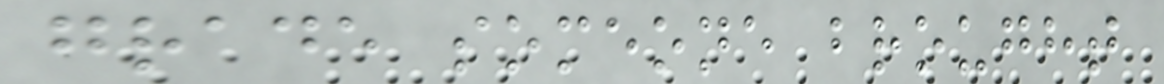grade someone brought
